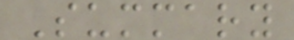Summary
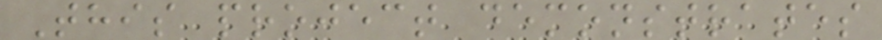This project demonstrates
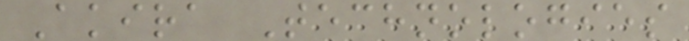Akira Technologies
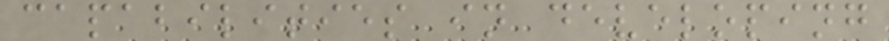capabilities in developing
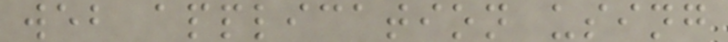web application using
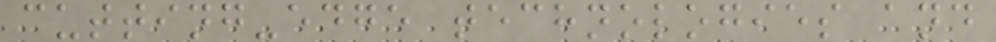cutting-edge technologies and
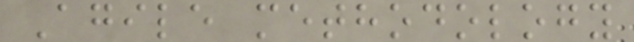Agile methodology
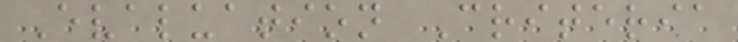Evaluation Criteria
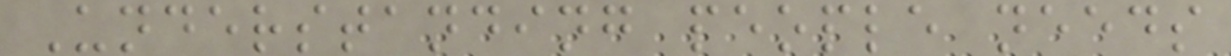Understanding people needs
